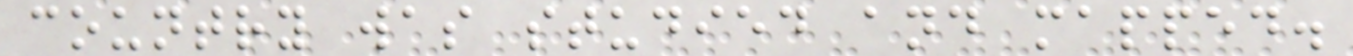country was studied and mapped.
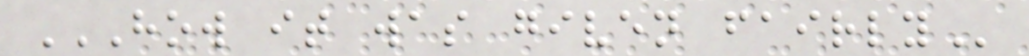HOW IT WAS GIVEN FAIRLY
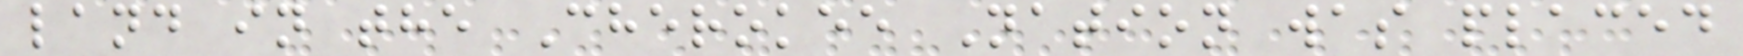land in the Cherokee Nation was placed
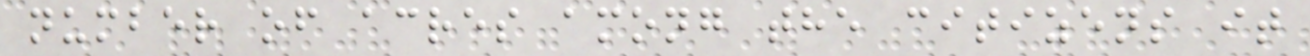number of acres among the citizens it
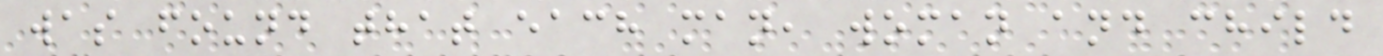was found that each man, woman and child
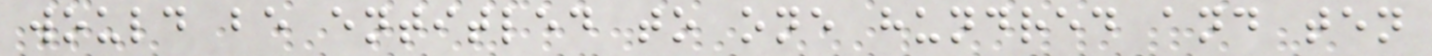would be entitled to one hundred and ten
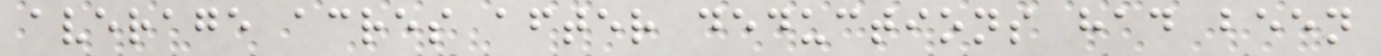average acres after deductions had been
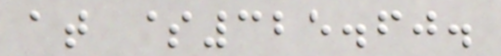at $325.60.
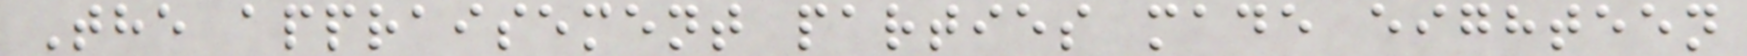The appraisement parties made eighteen
